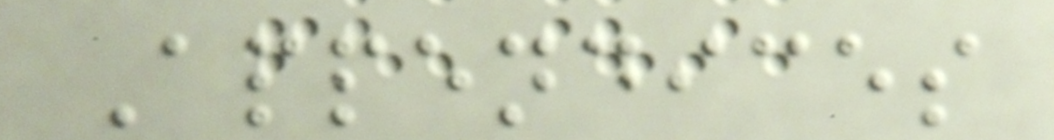Appendices
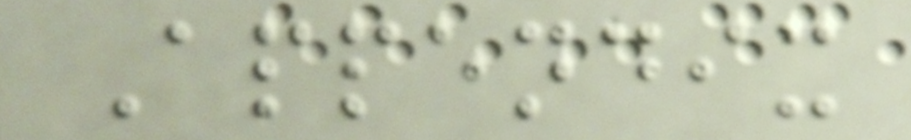Appendix
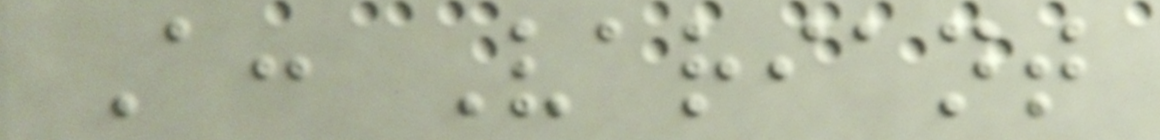A: Variant
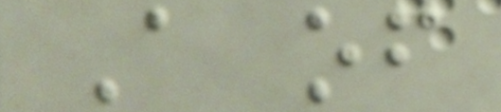A of
